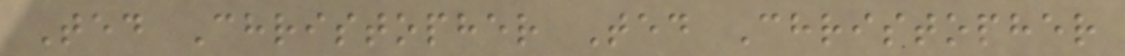Ted Christopher Ted Christopher
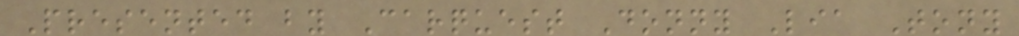Presented by Carquest Donny Lia Tony
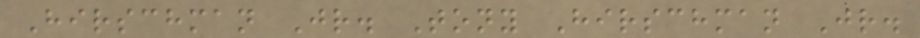Hirschman Jr. Tony Hirschman Jr.
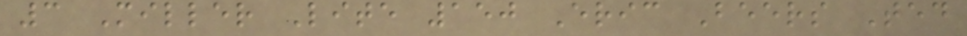3 Miller Lite 150 Eric Beers Ted
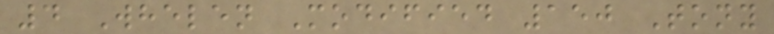4 Whelen Modified 150 Tony
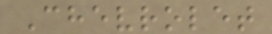Chevrolet
